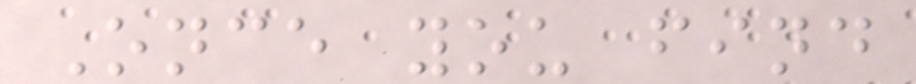Once you find
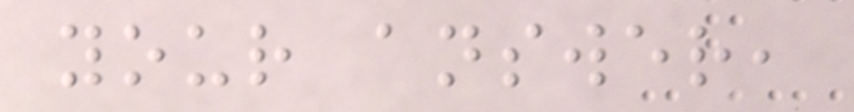your answer,
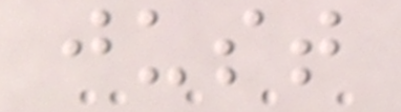just
